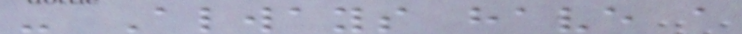- Always have a
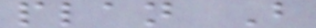plan B
